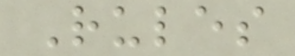Rules
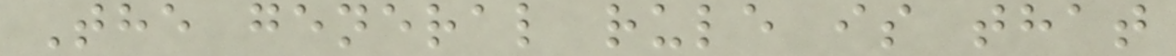The general rule is that
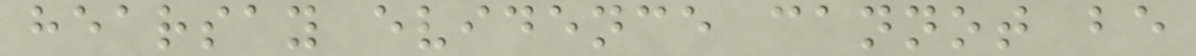hearsay evidence cannot be
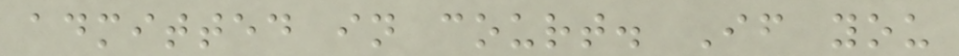admitted in court. If you
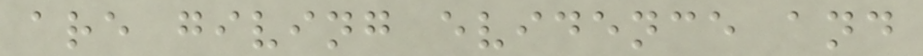are giving evidence and
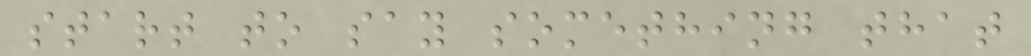start to say something that
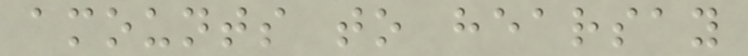amounts to hearsay
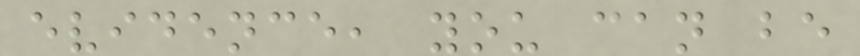evidence, you can be
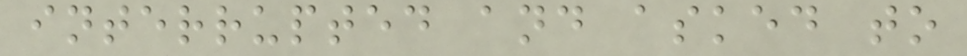interrupted and asked to
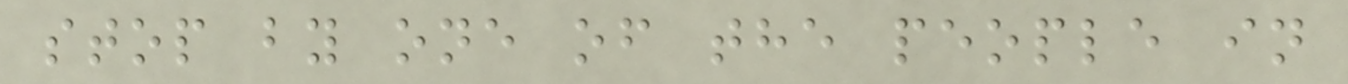stop by one of the people in
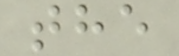the
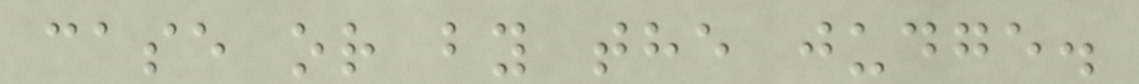case or by the judge.
